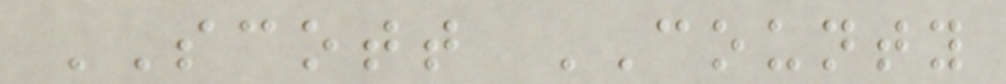SCOTT COUNTY
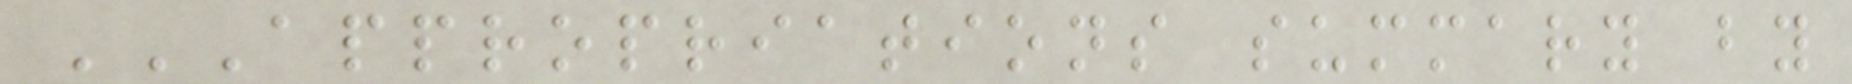APPROPRIATIONS SUMMARY BY
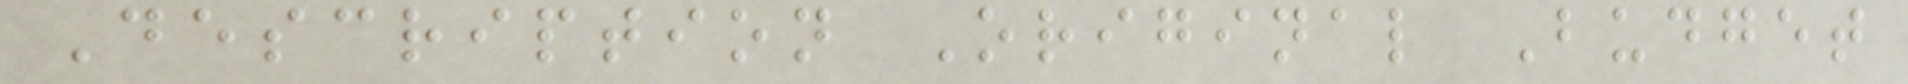Description Original Budget
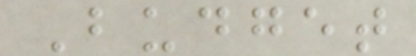Budget
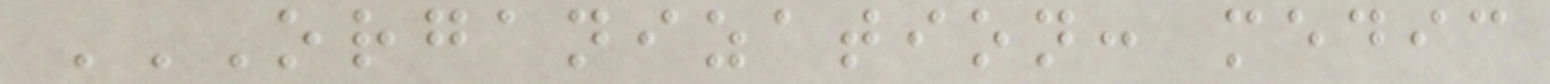ORGANIZATION: MEDIC
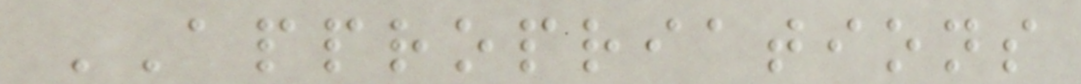APPROPRIATIONS
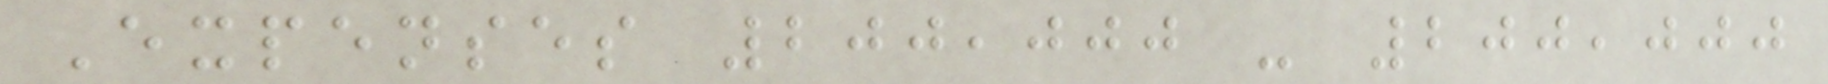Expenses 200,000 - 200,000
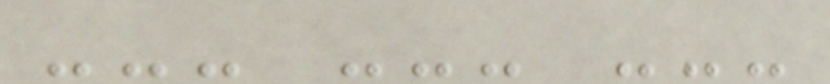--- --- ---
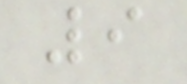9
